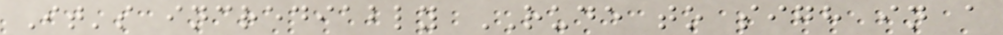It's incrediably RUDE to sigh in a
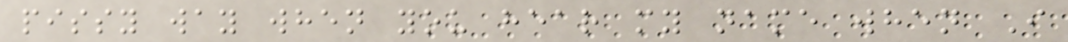pissy way when you hear my name when I
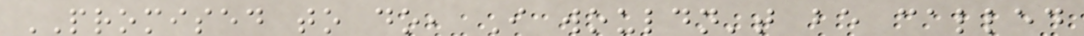PROMISED to do, I wouldn't be called
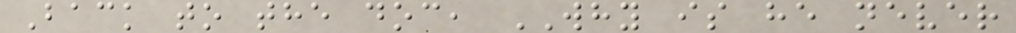Back to the doc, WHY is he never
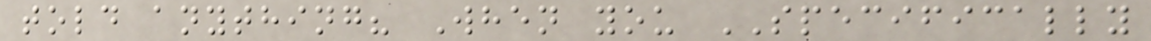told anything? When you SPECIFICALLY
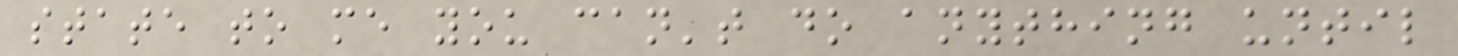state to me you can't do anything until
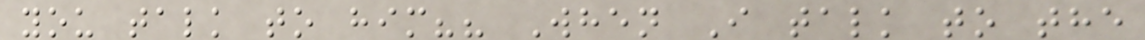you talk to him?? When I talk to the
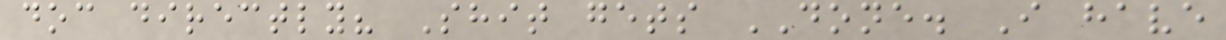doc directly? Shit gets DONE. I have
